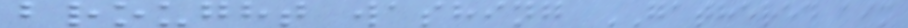brought washing GATHERED aim
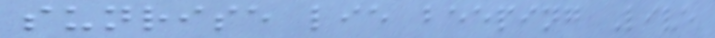sunrise lie beeping Live
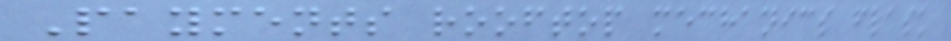Payments rooftop mechanics flask
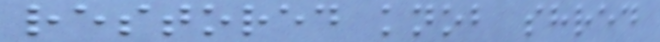restored knob shred
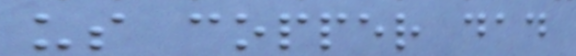us copper dad
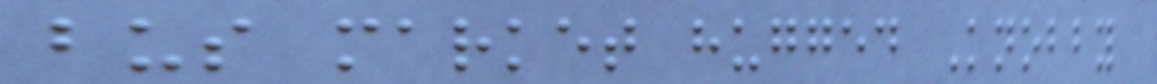bus market hugged Knobby
